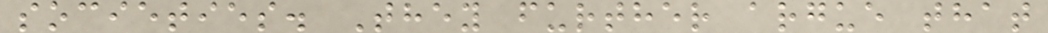societies. They further argue that
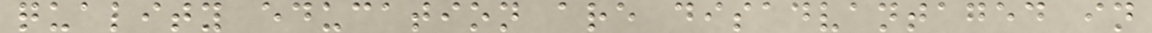quality education are disadvantaged in
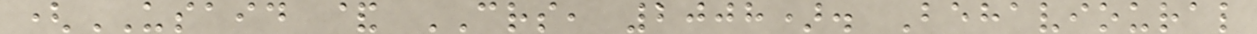(USAID & CRS, 2008). Behavioural
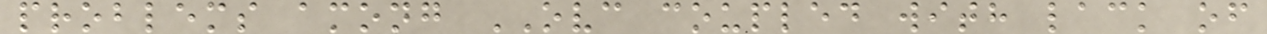problems among OVC coupled with lack of
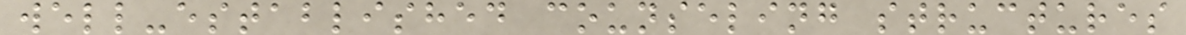well-established counseling structures
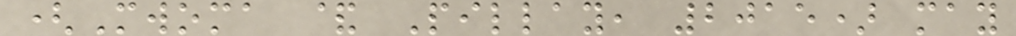(Mwoma & Pillay, 2015) may
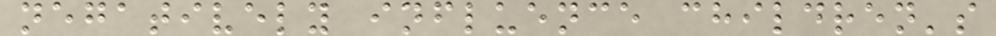negatively influence children's
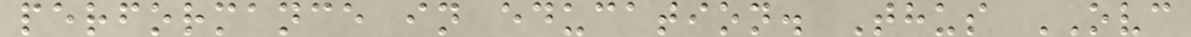performance in education. Thus OVC
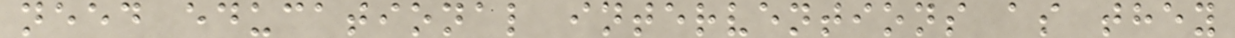need educational interventions as they
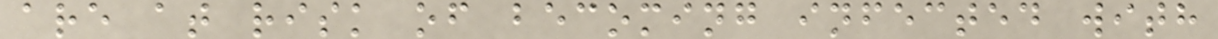are at risk of becoming infected with
